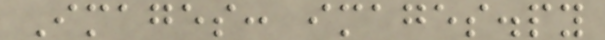Images: images.py
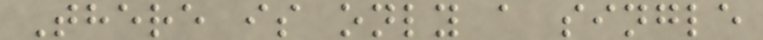There is only a single
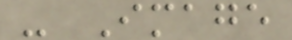- Image
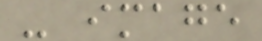- image
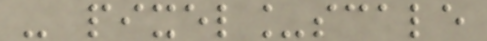- pixel_scale
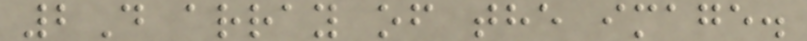2D array of the image.
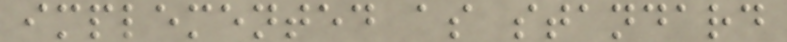implemented as standard
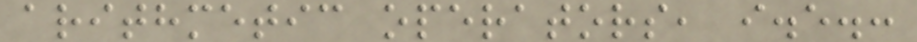arithmetic operators, i.e.:
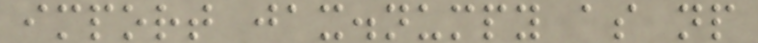import jax.numpy as np
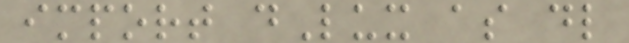import dLux as dl
